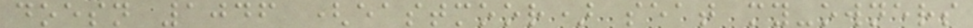doesn 1046 (eastmoor) seat my-owners
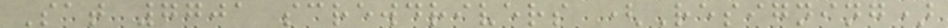Sat 7701 screwdrivers (Resigning)
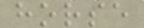horse
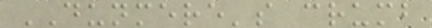DUNMERE's crumb
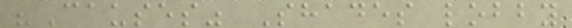"Causes" Shades lobby
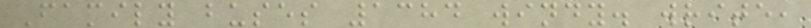Family buses 1384 windy. write,
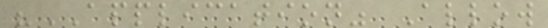"APPLICATION" Allow
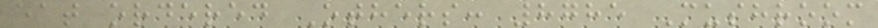eat ordered Others: 8785 Mushroom
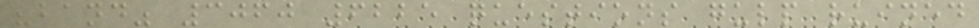"band" 3060 6225 questions gulp ruined
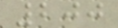200
